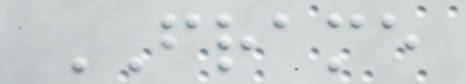FRAME
